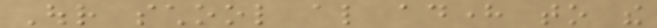Our school also adhere to the
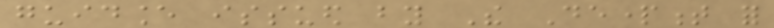guidance issued by The Department for
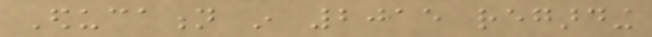Education in 2015 regarding
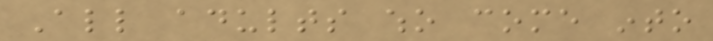All adults who come into
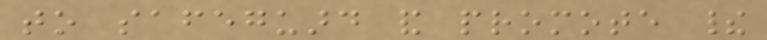to safeguard and promote their
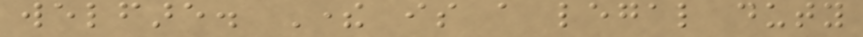welfare. There is a legal duty
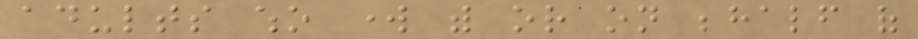adults who work with or on behalf of
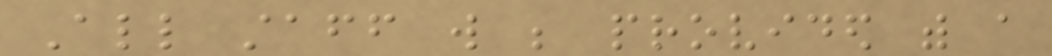All staff will be provided with a
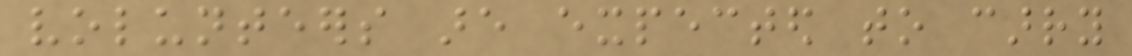volunteers are expected to carry
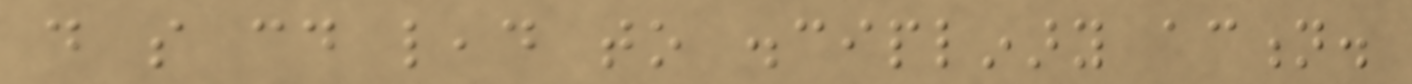do so could lead to disciplinary action.
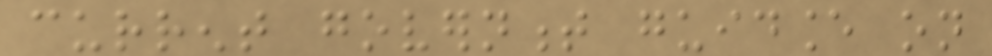current government guidance on
